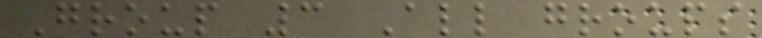Group 3 All groups
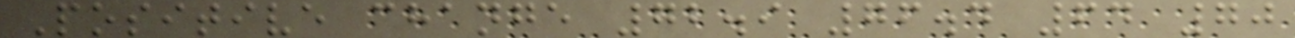Positive change 72.9 76.4 64 70
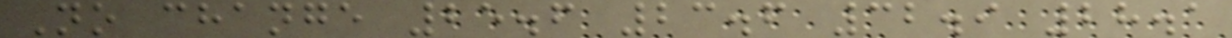No change 25.6 23.6 32.9 28.1
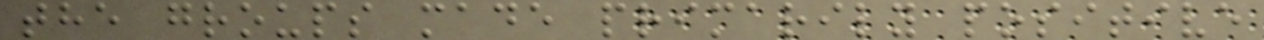the groups made primarily positive
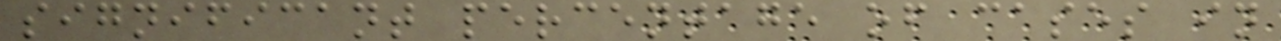significant percentage of cases in
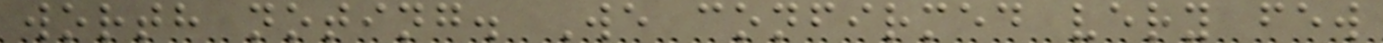worth noting. We confirmed very few
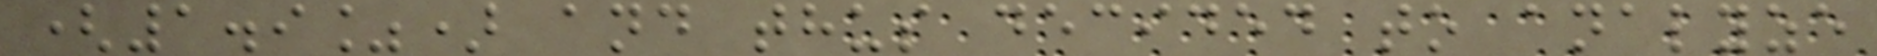(1.9%) and thus decided to analyze
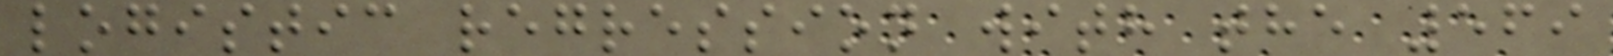logistic regression with the 569
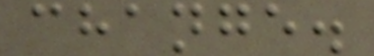change.
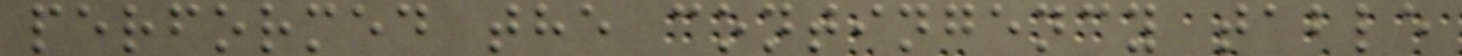performed the contingency table
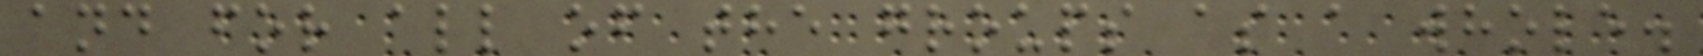and for all of the groups as a whole.
